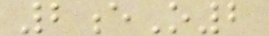2eO2
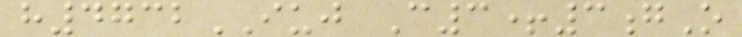h4732IUJ C3+3gO
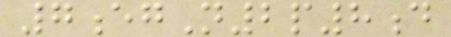7egN2p8d
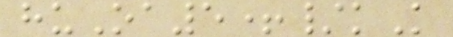huOa5+/kK
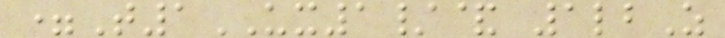=T1UX1/& 1lbZ
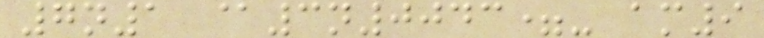7n1 @3n0043=- am9
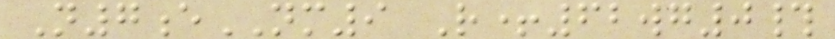N7eNM9 R+62wg0#
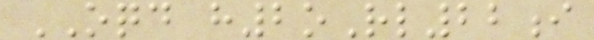OQD h2oRl22i
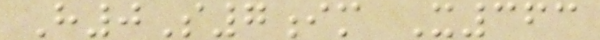H0S7im X363
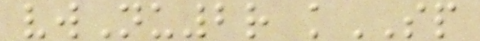vwNu2r kSP
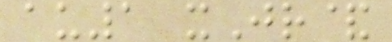au1 xJr&
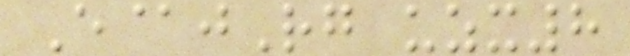E@jRg uzx8
